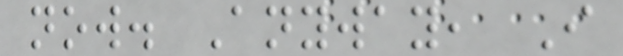now. Anyway, I
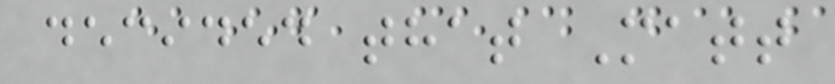decided that Matt
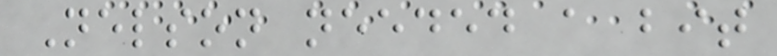Nelson needed a bit
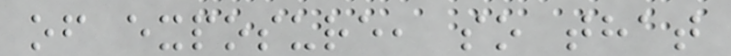of exposure, so that
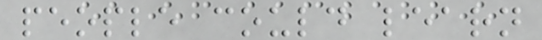people could learn
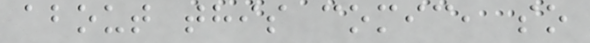about this comic, so
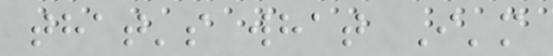that's what I'm
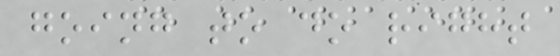going to do right
